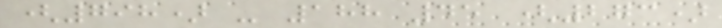(798) - 188 45 (273)
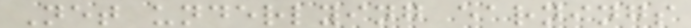Net underlying earnings
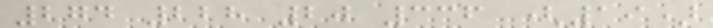274 228 20 336 (19)
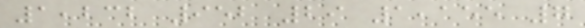1,232 952 29 1,155 7
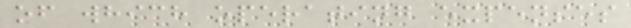of which operating expenses
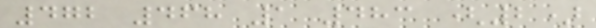472 468 1 483 (2)
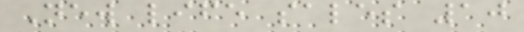New life sales 10
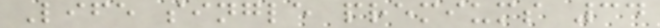Life single premiums 34
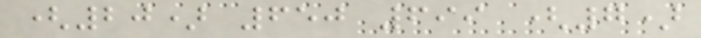(20) 650 699 (7)
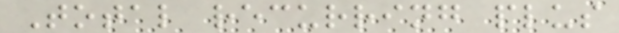Total recurring plus
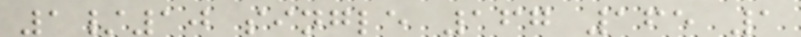1/10 single 167 165 1
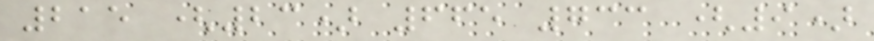215 (23) 665 733 (9)
